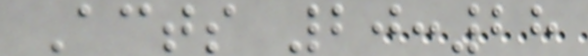Acts 20:28
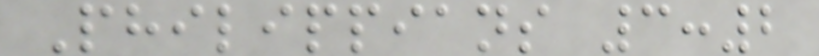Philippians 3:2
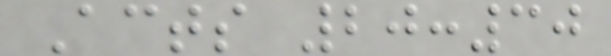Acts 20:30
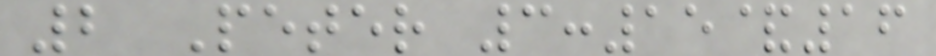2 Peter 3:15&16
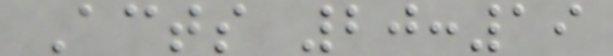Acts 20:19
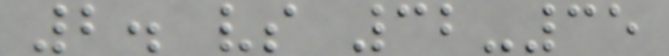2. vs 32-35
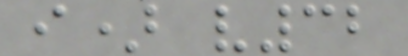i) v32
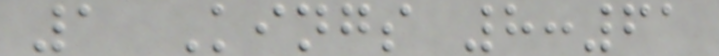1 Kings 8:61
